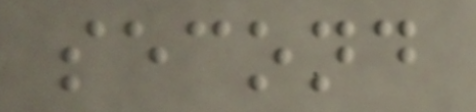second
